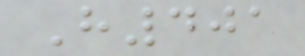H401
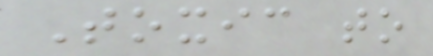Toxic to
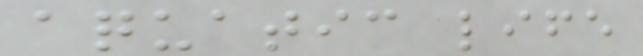aquatic life
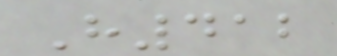H412
